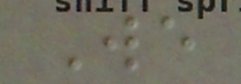We
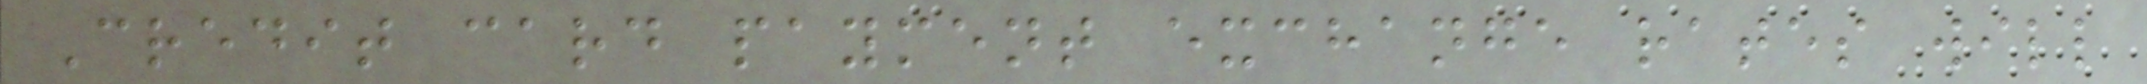Credit card payment exchange rates will
